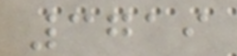3719
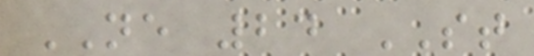NE 24 ST
